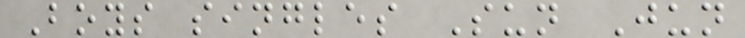Boys singles Sun Jun
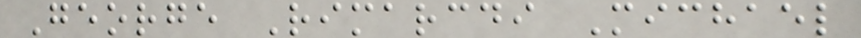George Rimarcdi Michael
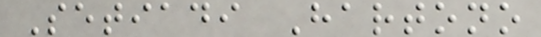Setiadi Hartono
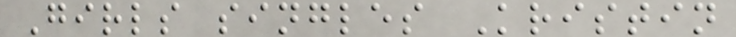Girls singles Kristin
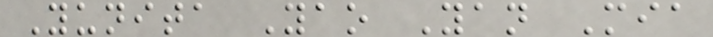Yunita Yao Yan Mia
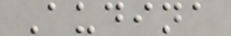Audina
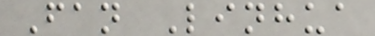Fan Linhua
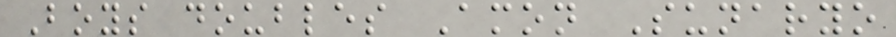Boys doubles Amon Sunaryo
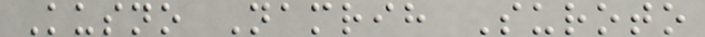Kusno Namrih Suroto
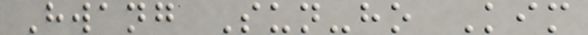Hwang Sun-ho Kim
